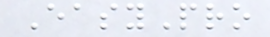EasyPro
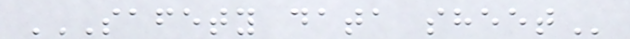SAFETY DATA SHEET
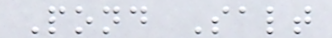Pond Salt
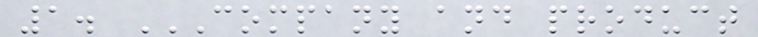1. COMPANY AND PRODUCT
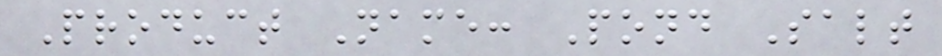Product Name: Pond Salt
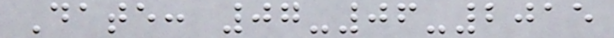Date: 07-06-2015
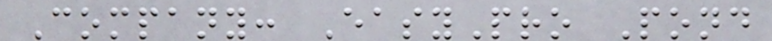Company: EasyPro Pond
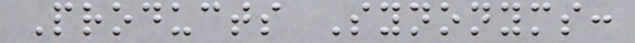Products Synonyms:
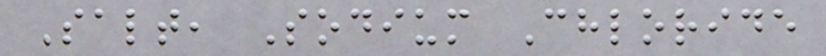Salt, Sodium Chloride
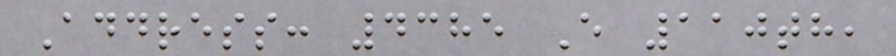Address: 4385 E 110th,
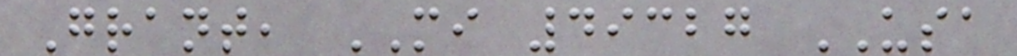Grant, MI 49327 USA
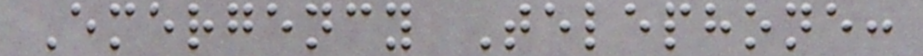Emergency Telephone:
